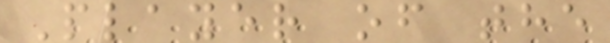Player of the
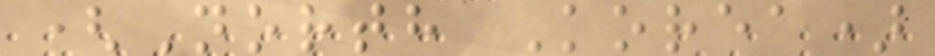(North Korea)
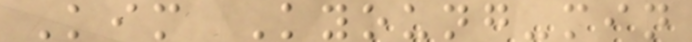Kim Kyoung-min
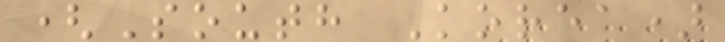(South Korea)
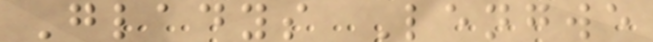Gladys Lengwe
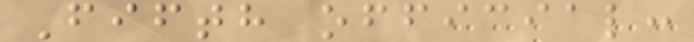Fifth official:
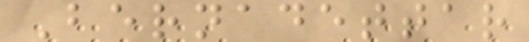Bernadettar
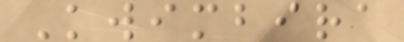Kwimbira
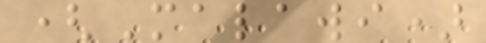(Malawi)
